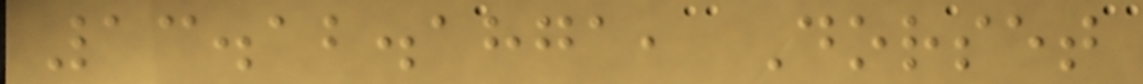13.12.1871, Dorset
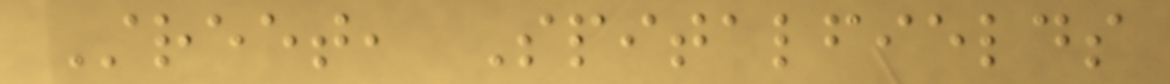Street, Spitalfields
